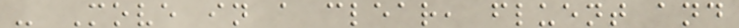- Move in a clear, fluent and
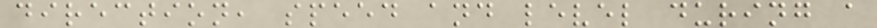direction, speed and level during a
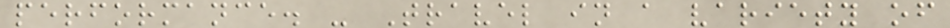performance. - Travel in a variety of
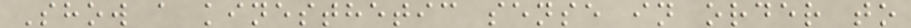Show a kinesthetic sense in order to
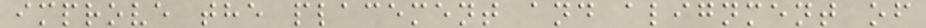improve the placement and alignment of
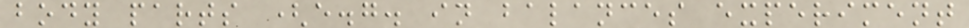body parts (e.g. in balances experiment
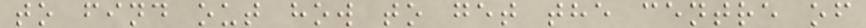to find out how to get the centre of
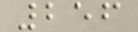256
